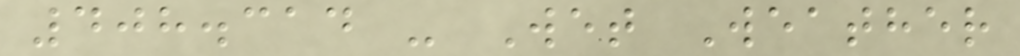408.314 - Wet Weather
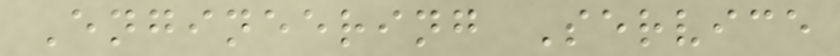Engineering Service
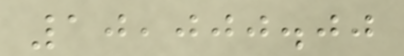10,000.00
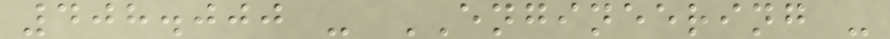408.000 - ENGINEERING -
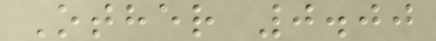Other 0.00
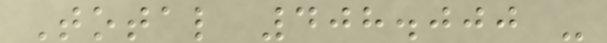Total 408.000 -
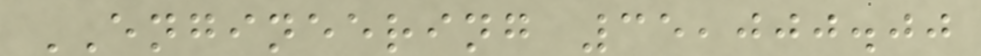ENGINEERING 35,000.00
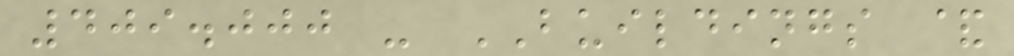409.000 - BUILDINGS &
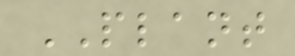PLANT
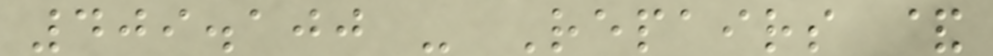409.100 - Repairs &
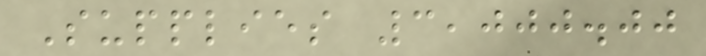Supplies 3,000.00
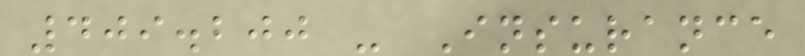409.200 - Insurance
